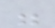were
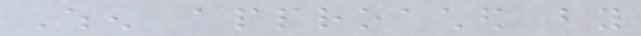When approached by
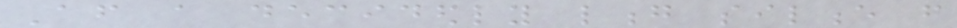After a decidedly long silence from
